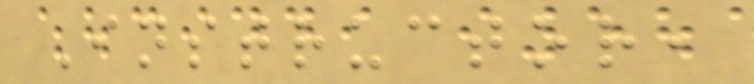Instructor,
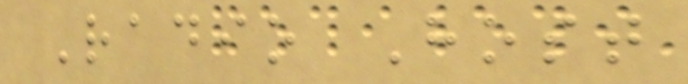Radio Host
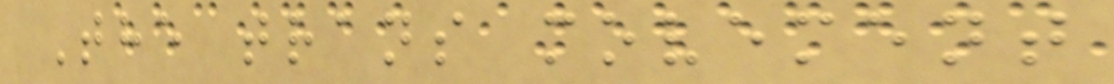The trans movement
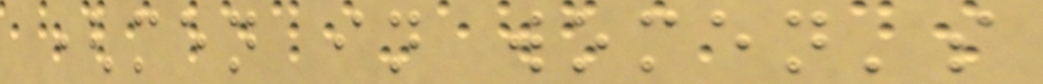(men in women's
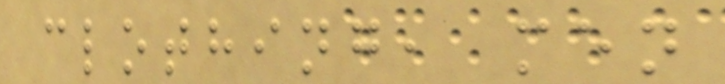clothing, men
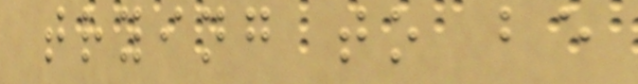trying to be
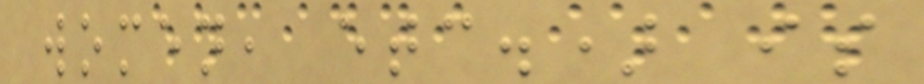women, etc.) is
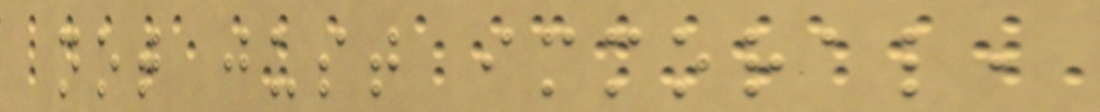not just immoral,
